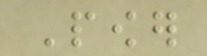Power
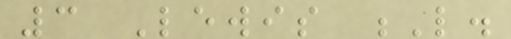3 Lewis L.
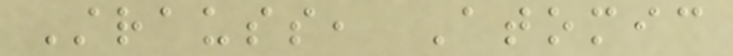Strauss, Atomic
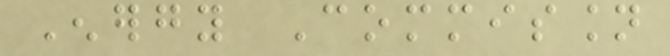Energy Commission
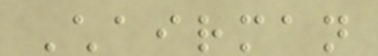Chairman
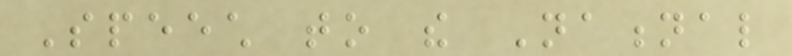Speech to the National
